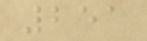251
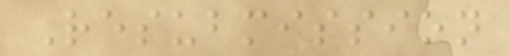Resubmission
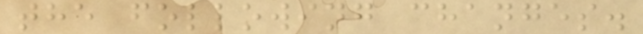the following changes.
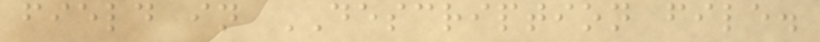field in DESCRIPTION file.
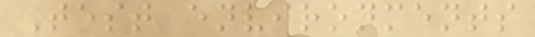Test environments
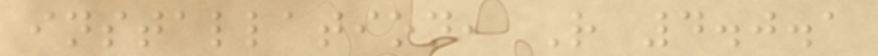installation, R 4.0.1
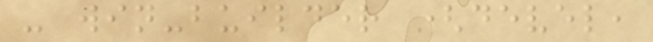- win-builder (devel,
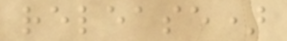release)
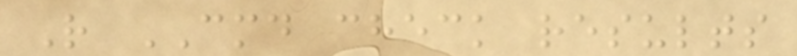R CMD check results
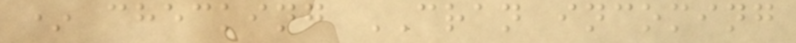* checking CRAN incoming
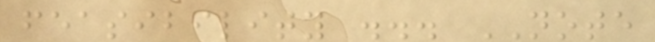feasibility ... NOTE
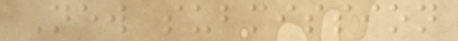New submission
